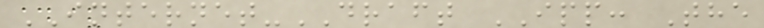INTERNET-DRAFT IPP: The
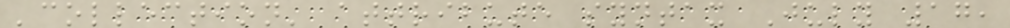'collection' attribute syntax July 17,
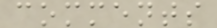comments
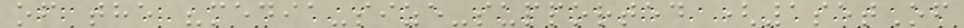of the "media-size-supported (1setOf
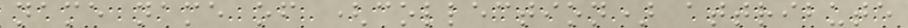name name of (collection) attribute
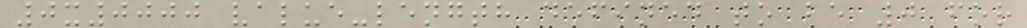0x0000 value-length defined to be 0 for
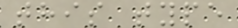this type
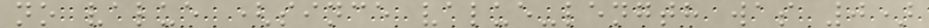no value (since value-length was 0)
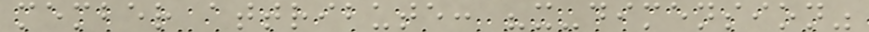member attribute: "x-dimension"
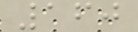160
